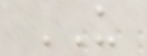US
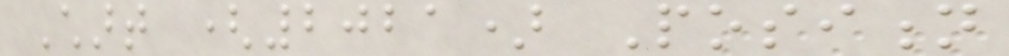Chart (2021) Position
